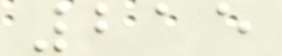215
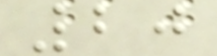20
